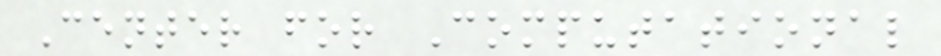Center for Computational
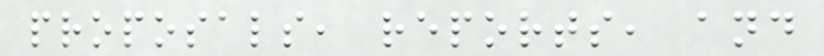proposals, reports, and
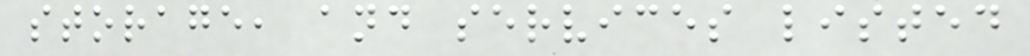storage, and services listed
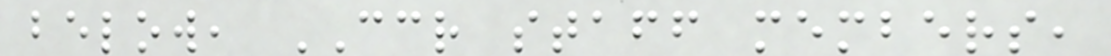below, CCR staff members,
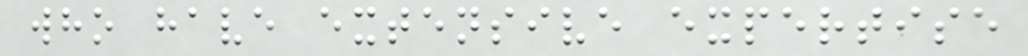who have extensive expertise
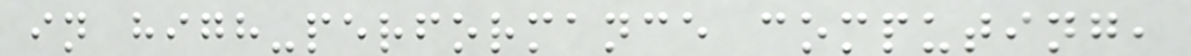in high-performance computing,
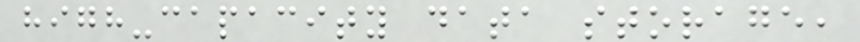high-capacity data storage,
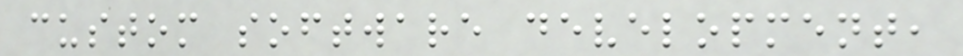custom software development,
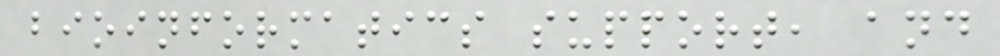bioinformatics support, and
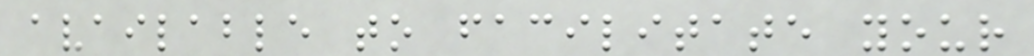available to facilitate your
